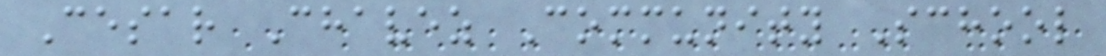Cesar Chavez Community School
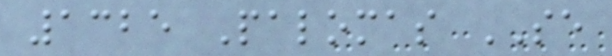1325 Palomas SE
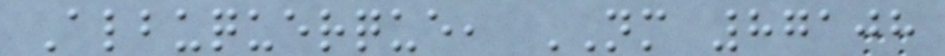Albuquerque, NM 87108
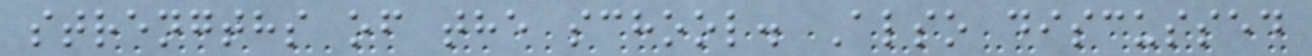strengths of the school. Also discussed
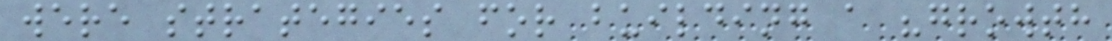were strategies for building a "growth
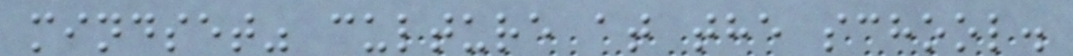mindset" culture at the school.
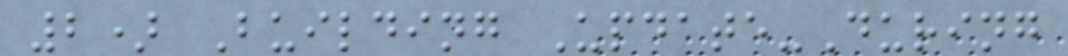2) Building Update-During
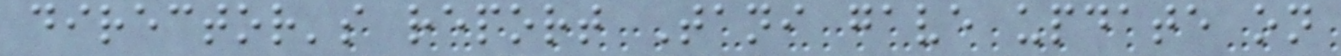director's report Tani gave update on
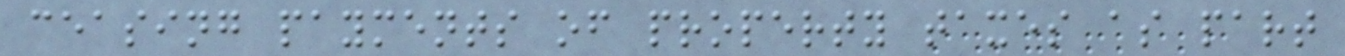ceasing payments of property taxes as part
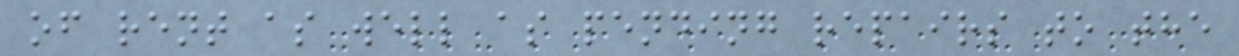of rent as well as pending repairs to the
